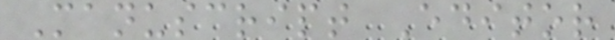Manuscript Editor
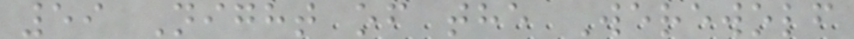59 Night of the Werewolf
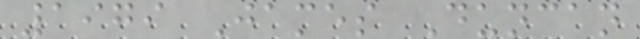1979 James Duncan
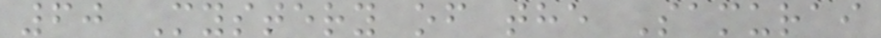60 Mystery of the Samurai
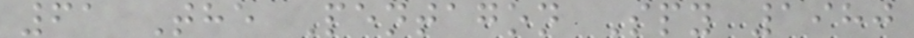61 The Pentagon Spy 1980
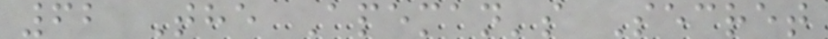62 The Apeman's Secret
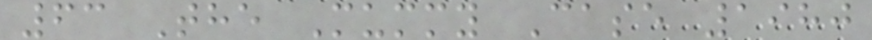63 The Mummy Case 1980
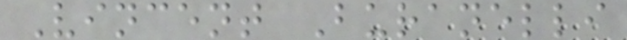Vincent Buranelli
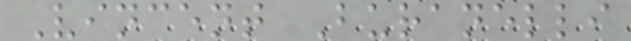Vincent Buranelli
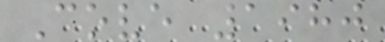Cove 1980
